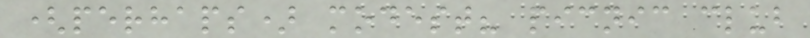(perhaps) modest? picnic club
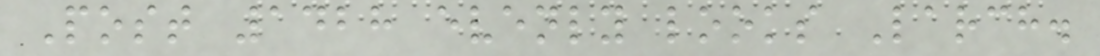Post 1428 evenly looks Larch.
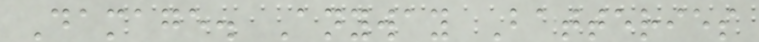Damage. Anyway Batteries
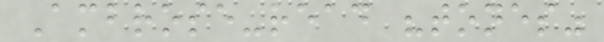Ambrose-read "tones"
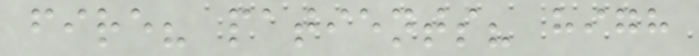fire? patients? high
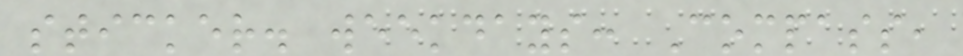sticker. weekdays: Compass,
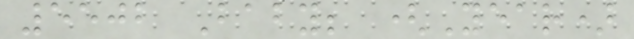5502 Baby; (Year)
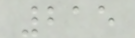215
